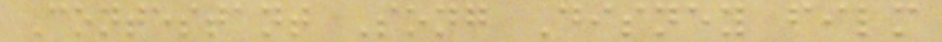Contestant Song Disney film
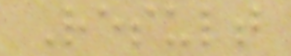Result
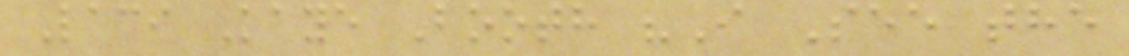Laci Kaye Booth "I See the
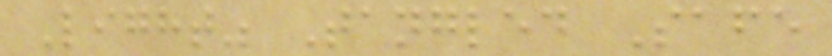Light" Tangled Safe
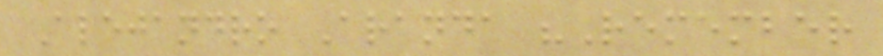Alejandro Aranda "Remember
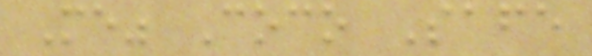Me" Coco Safe
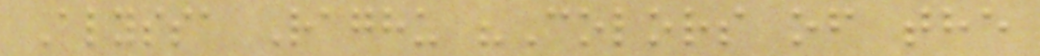Alyssa Raghu "Colors of the
